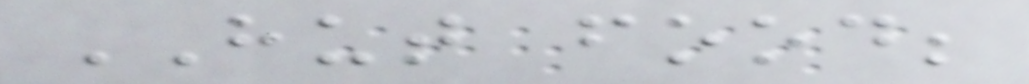HUT food;
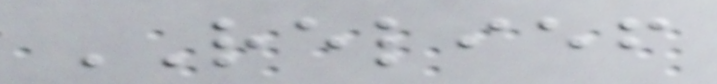RELIEF
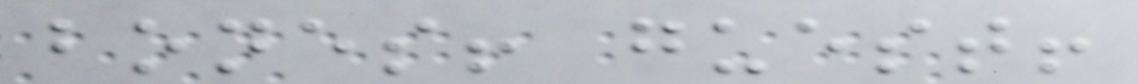bones! guest!
